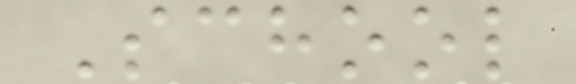School
